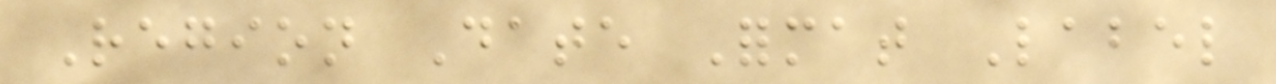Region Date Format Label
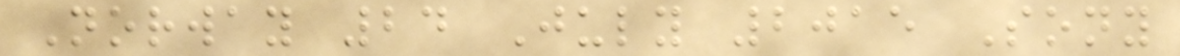Norway 24 July 2015 Sony
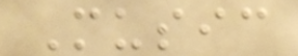Music
